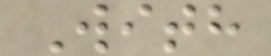With
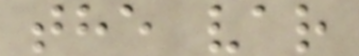the var
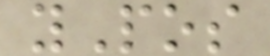yPos
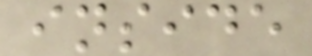inside
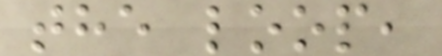the loop,
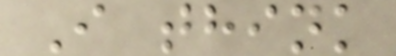I think
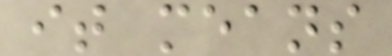it means
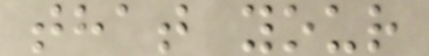that your
